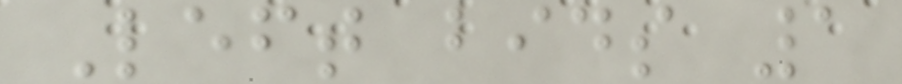Left bids 1
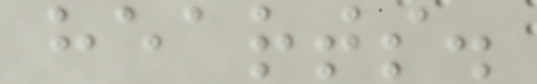hearts.
